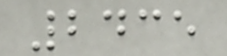2435
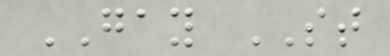GAY ST
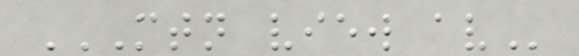MTN VIEW AV
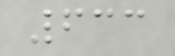633
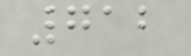712
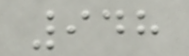948
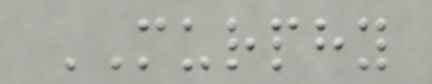MURPHY
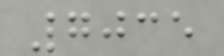7035
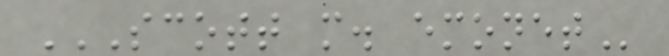SCOTT M. EMONET
